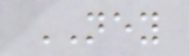NEY
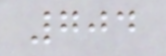704
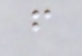f
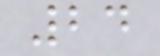24
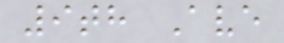9th Ave
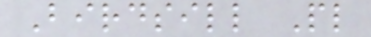Birdsill Pl
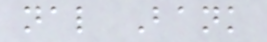nal Bank
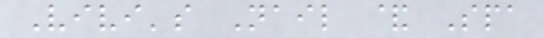Vivi's Nail & Spa
